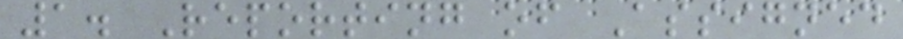1. Reporting of Assigned
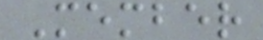Member
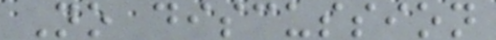No discussion
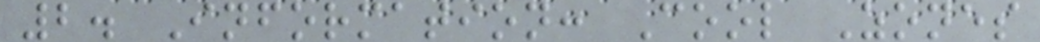2. Information: Cool Zones
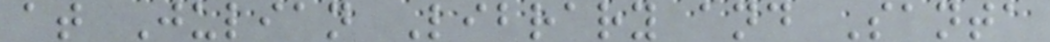at Julian Library and Santa
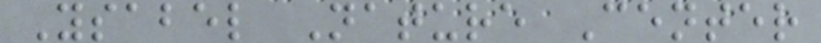Ysabel Nature Center
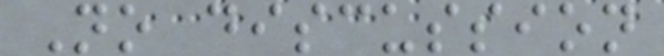No discussion
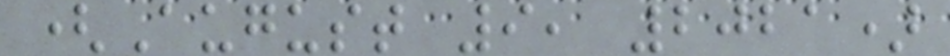(August 9, 2021)
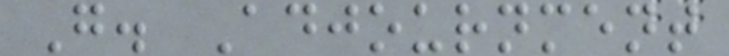G. Adjournment
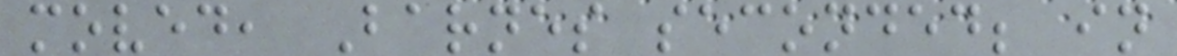moved, Barnes seconded; in
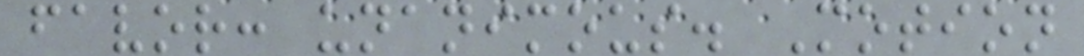favor: unanimous. Motion
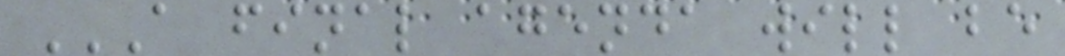A FINAL AGENDA WILL BE
